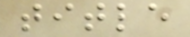title
